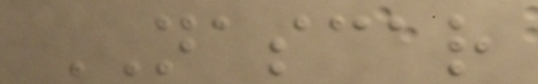NASCAR
